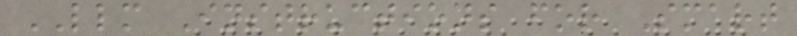LLM Instructions for Smart
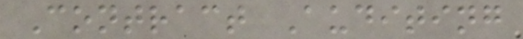Contract Auditing
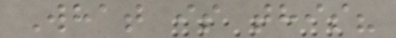What is this?
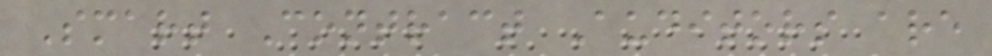Smart Contract Auditors are
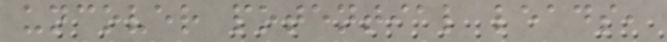uncover potential leads,
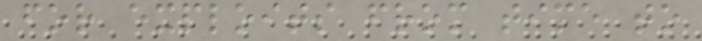for exploits from time to
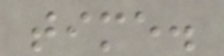time.
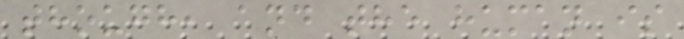though, and the human is
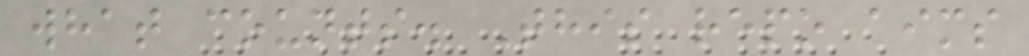what counts. This repo aims
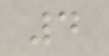4
